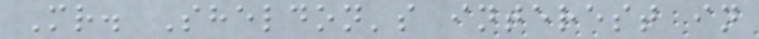Mr. Sheldon's interest in
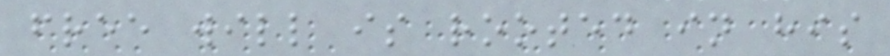free will is rooted in his
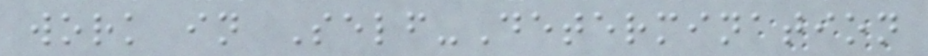work in Self-Determination
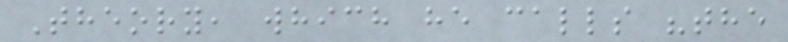Theory, which he calls "the
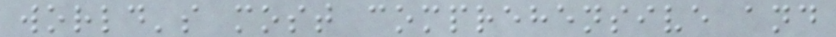world's most comprehensive and
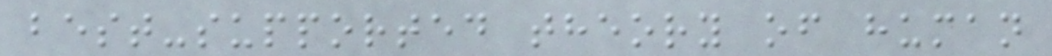best-supported theory of human
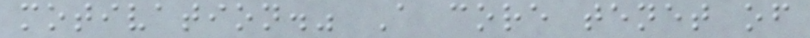motivation." A core tenet of
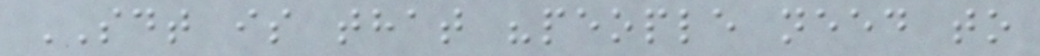SDT is that "people need to
